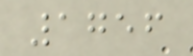1756
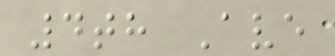4th Ave
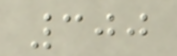300
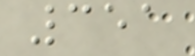351
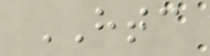HTC
